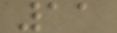11
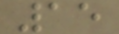15
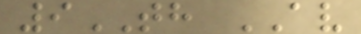9TH AV
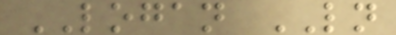LOGAN LN
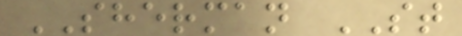SHERMAN ST
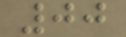00
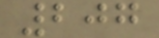207
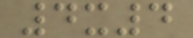4x4
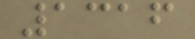1316
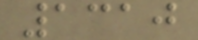1310
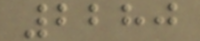2280
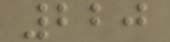220
